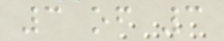3 of 3
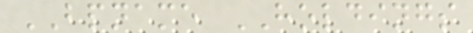BPNAME HOLDINGS
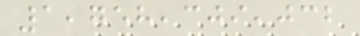1,758,309,032
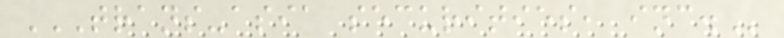TRANS-ASIA SECURITIES, INC.
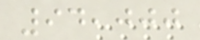94,000
